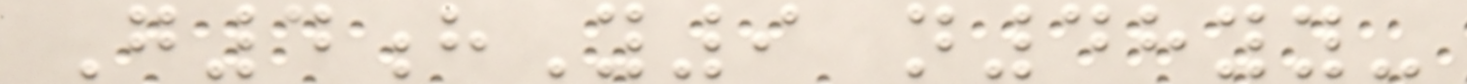G4hY9 n48yy-
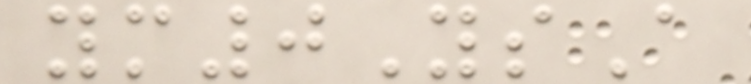ym0YsA
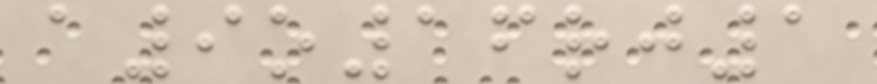a9o16rj1
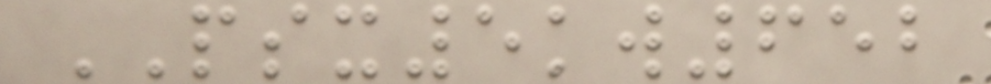PSX5kw652
